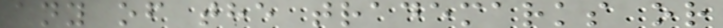any of the trademarks or
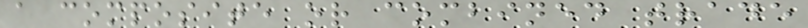a composite or combined trade
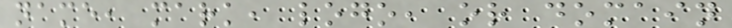name, mark, logo, or domain
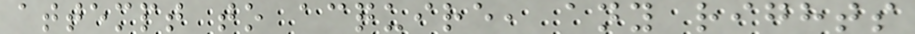attempt to acquire, any rights
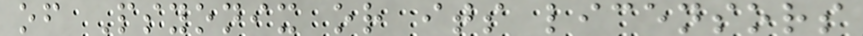of Psyonix or its licensors
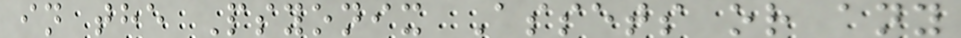in the Psyonix Assets or any
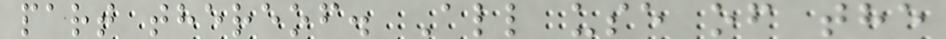part thereof. All use of the
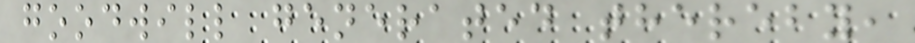goodwill generated thereby,
